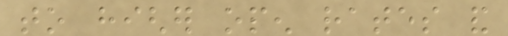to higher open rates and
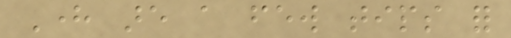Here are a few tips for
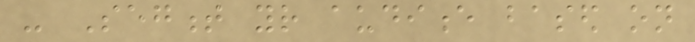- Segment your audience based on
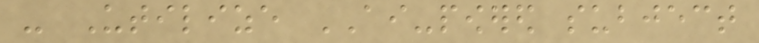- Utilize AI-powered subject
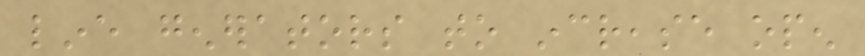line generators to increase open
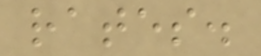rates.
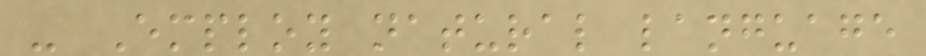- Employ natural language
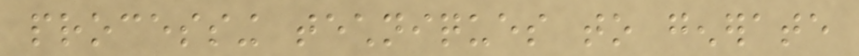processing techniques to generate
